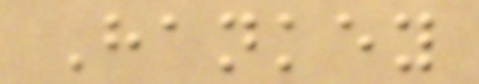Hankey
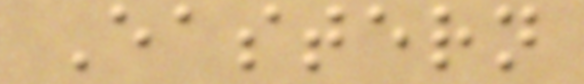Eastern
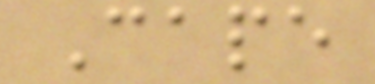Cape
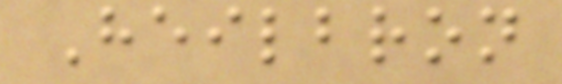Heilbron
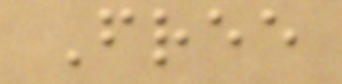Free
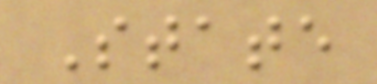State
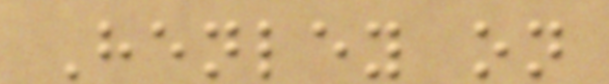Henley on
